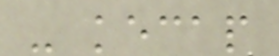- kecap
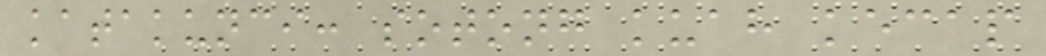katakunci: sotong kuah kecap
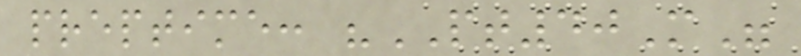preptime: "PT40M"
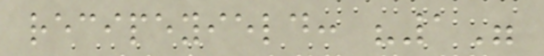recipeyield: "1"
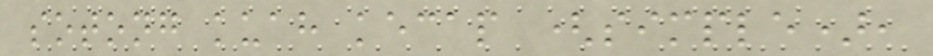sotong kuah kecap (simple),
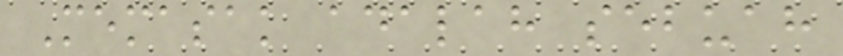Memasak adalah sebuah
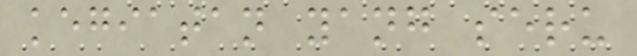kegiatan yang seru
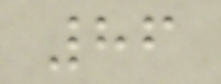86
